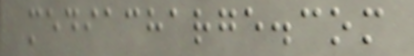mediacharge.com
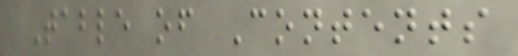Table of Contents
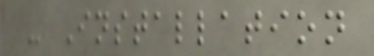- Installation
